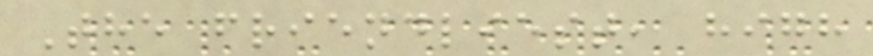The friendliest, high
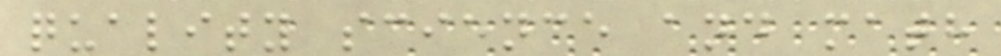quality science and math
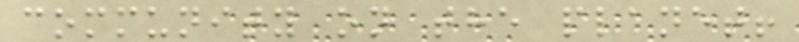community on the planet!
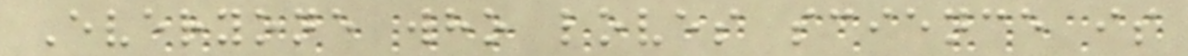Everyone who loves science is
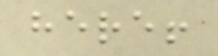here!
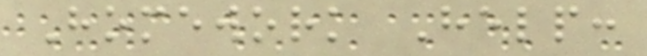Homework Help:
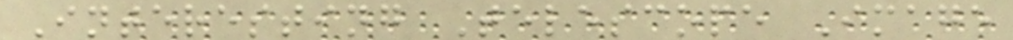Interesting Telescope Image
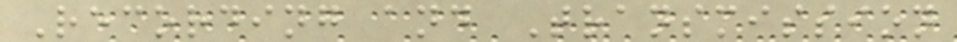Recording and Transmission
